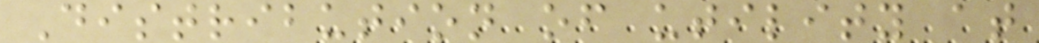Distribution of utility at
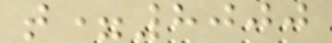t=8000
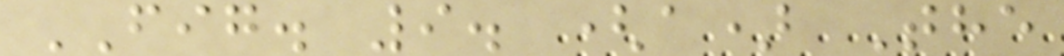FIG. 9. (a) The
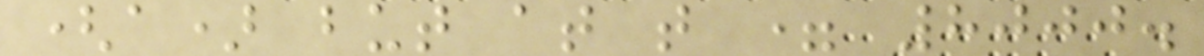(a) but at t = 8000.
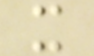x
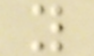y
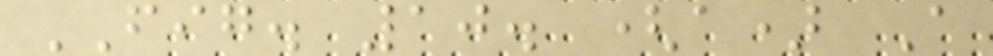FIG. 10. (a) A
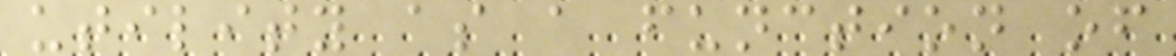utility as a function of
